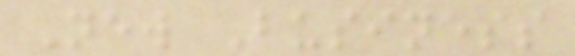New Business
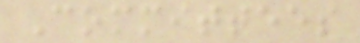Committees
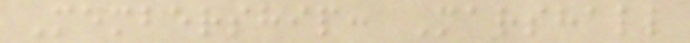Membership: Marshall
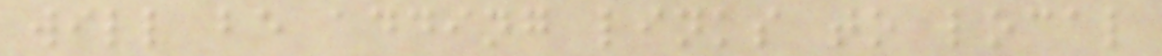will be adding links to local
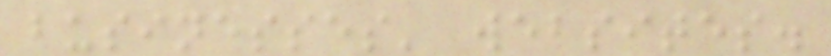businesses' websites.
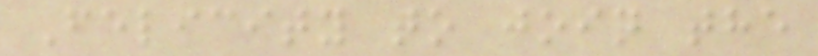Felicity to join the
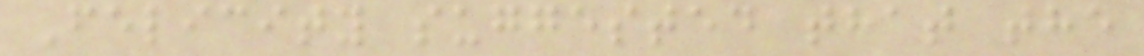Felicity suggested that the
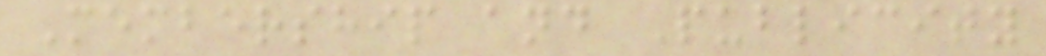Membership and Publicity
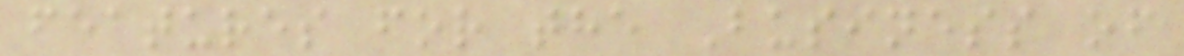features for the Business of
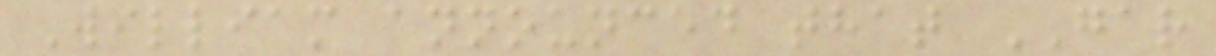William announced that GAR
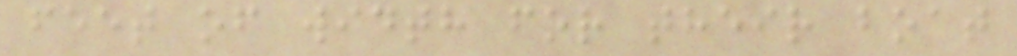feet of width for their boat
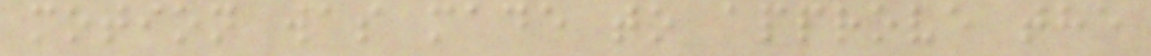motion was made to approve the
